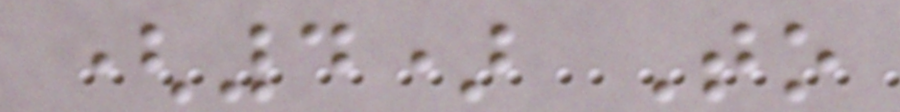(4) To
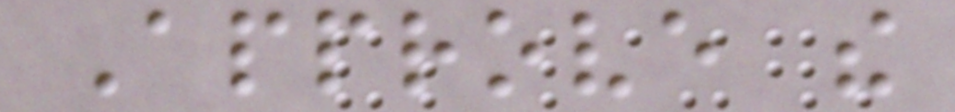Approve the
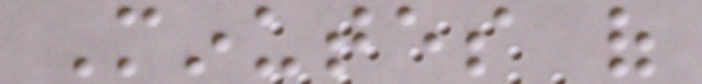Minutes of
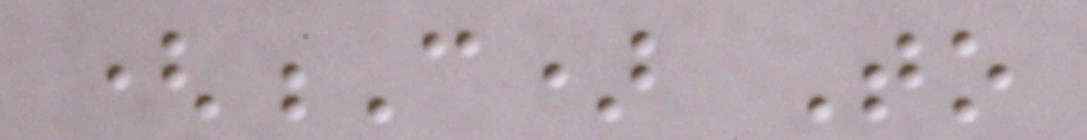(C) To
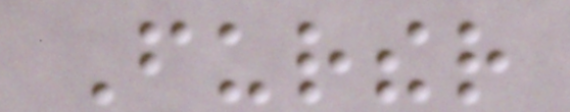Further
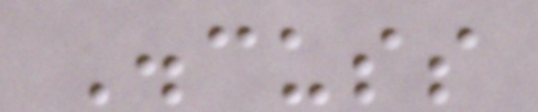Discuss
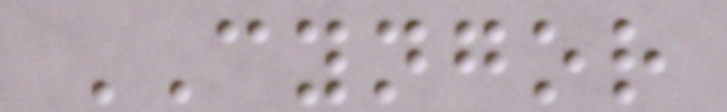CYNGOR
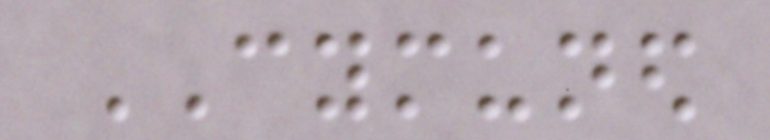CYMUNED
